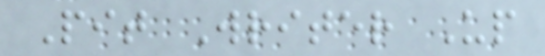Pit Writer Up
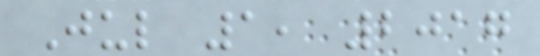Jul 1, 2017
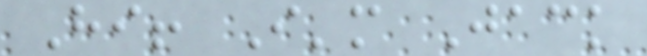Hi! I'm Jack
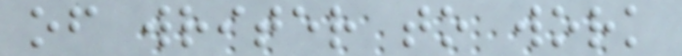of writer to work
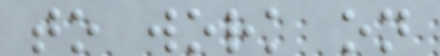to work on
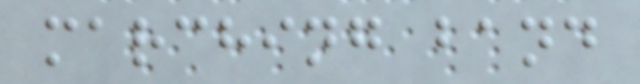marching band
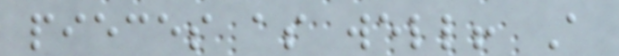pieces as well! A
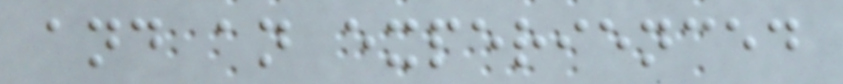and an experienced
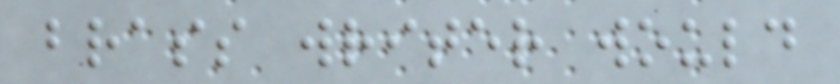brass writer would
